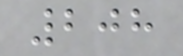208
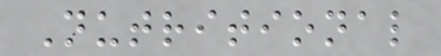Nutritional
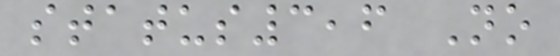status3,6 No
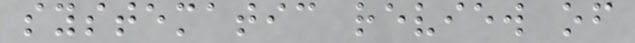systematic review of
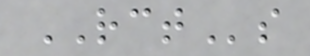RCTs
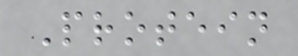Protein
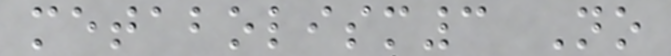metabolism3 No
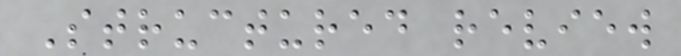Structured review
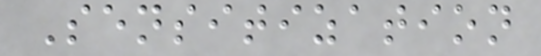Sensitization
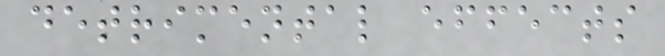detrimental effects
